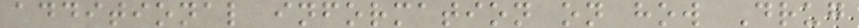additional information on how Drug
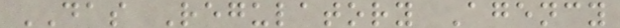DAS Regulatory Agency
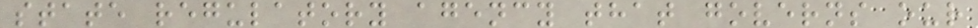state regulatory agency that governs our
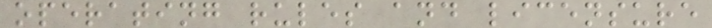operating rules and licensure
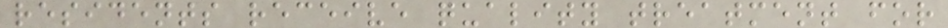residents receive quality treatment for
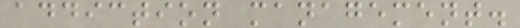addiction management.
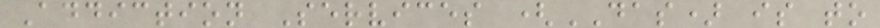Addiction Services (DAS) is to
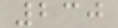230
